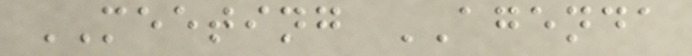MEETING AGENDA
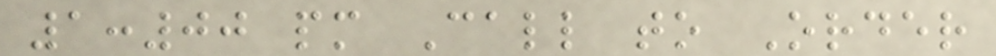1:00 pm Call to Order
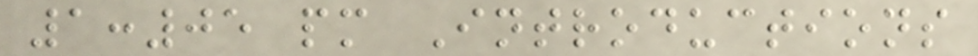1:05 pm Introductions
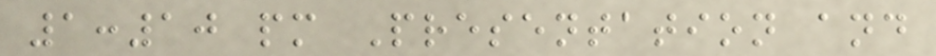1:10 pm Presentation and
